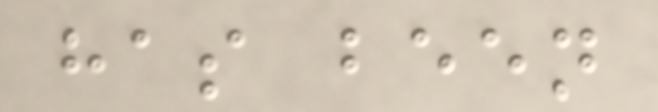has been
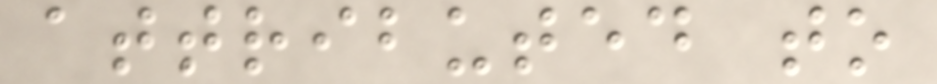attributed to
